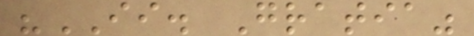"II. Gratia"
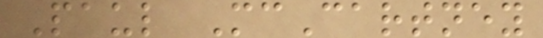Paul McCartney
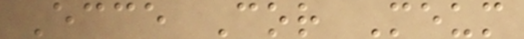Ecce Cor Meum
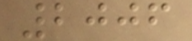2006
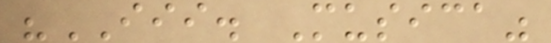"III. Musica"
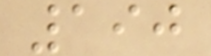190
